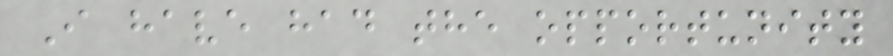I have had the opportunity
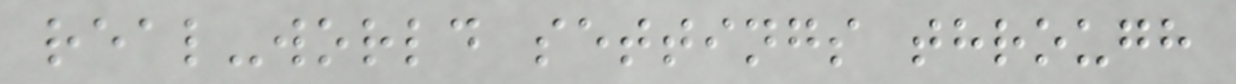real-world settings through
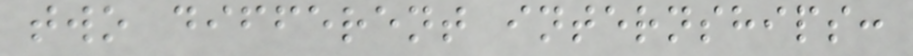two different internships:
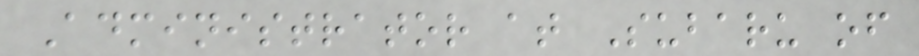Administrator at Subaru of
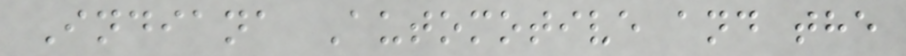Indiana Automotive and the
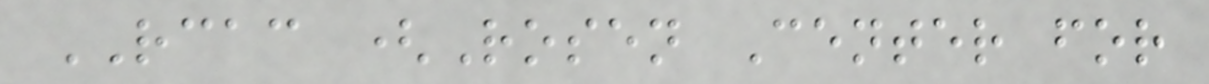RCAC (Rosen Center for
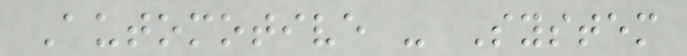Automotive - System
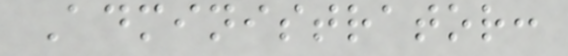Administrator:
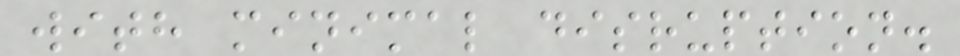with minimal disruption.
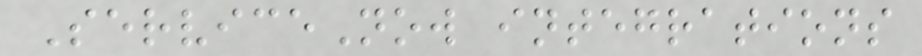ServiceNow integrations
